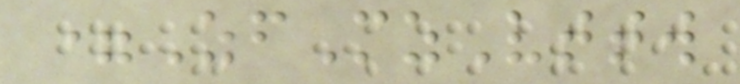=ZfMzVttw
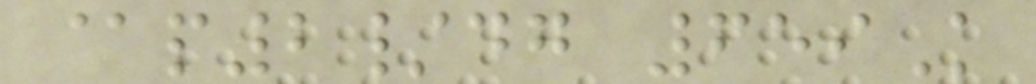@p2/dg 659K
